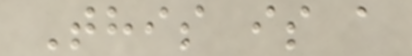This is a
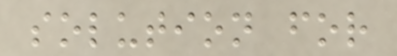solution for
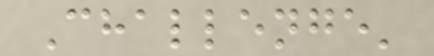Challenge'
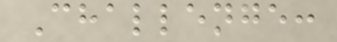Challenge:
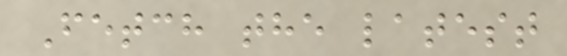Fetch the latest
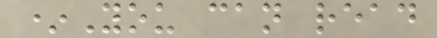*You can read
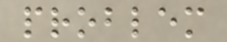problem
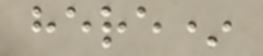here*
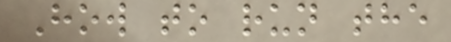How to run the
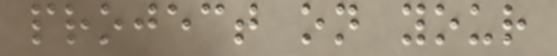project on your
